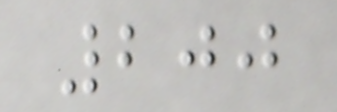200
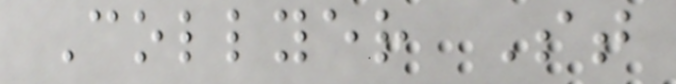Collyer St
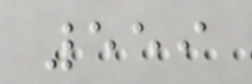559
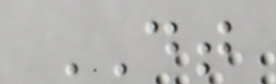DT
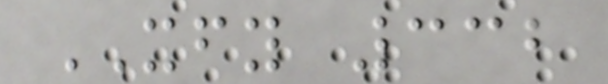XFY 332
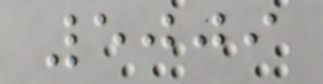5009
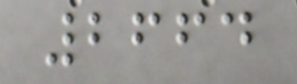2664
